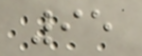95
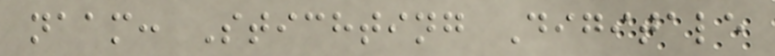naam: Stichting Digitale
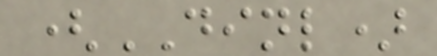(DINL)
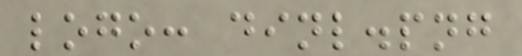logo: dinl.png
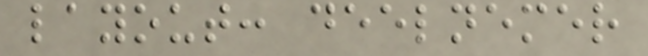layout: deelnemer
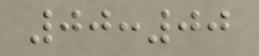00:00
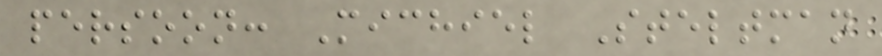persoon: Michiel Steltman
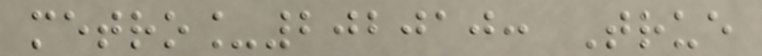metro_202010: True
